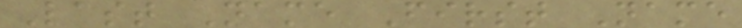Last Name First Name
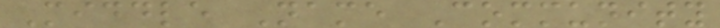Middle Name Community
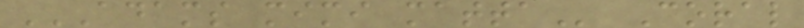ADAMS MIMI MATTA Coral
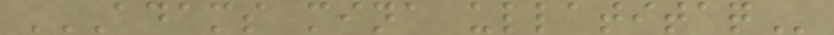ADAMS MINA ULLATITAQ
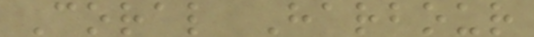Coral Harbour
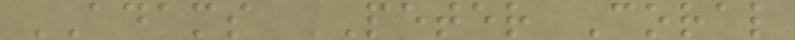ADAMS PETER Coral
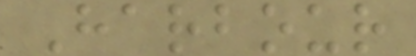Harbour
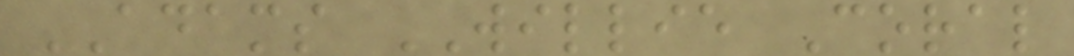ADAMS WILLIE Coral
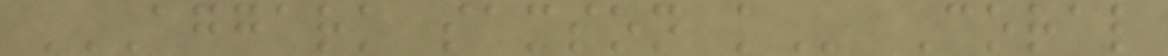AGGARK SAMSON K Coral
